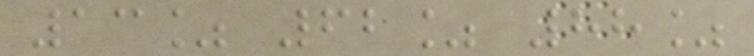13% 62% 88%
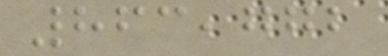863,772
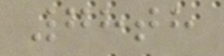78th
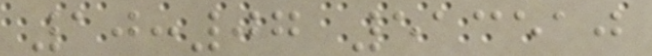10:07 513510
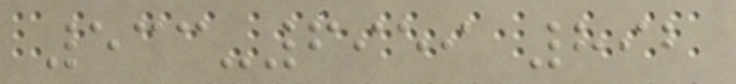533-6959 892
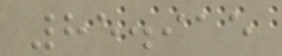85.915
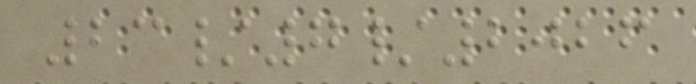23/7/2026
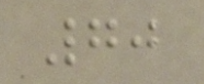70
